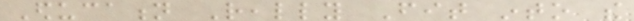Education Really Fit into the
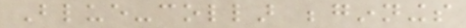Blue-collar beginnings
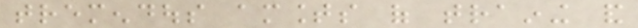tremendous amounts of training and
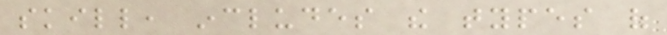skill, includes the types of
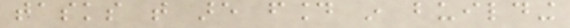tasks that are found in building
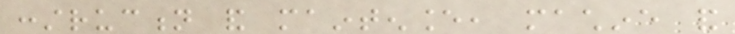construction and maintenance, machine and
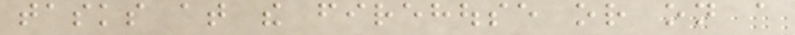tasks at the firehouse or on a
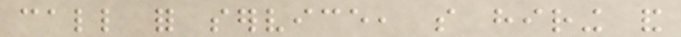call for service, so hiring and
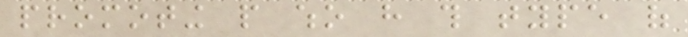promoting people who have this type of
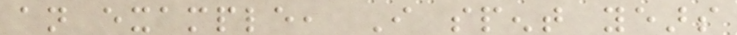an example, I spent years
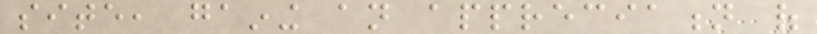site, gaining an appreciation of
